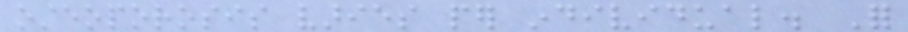osteoporosis varies per individual. For
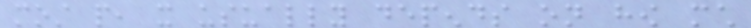most people, it usually depends on how much
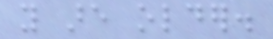you are older.
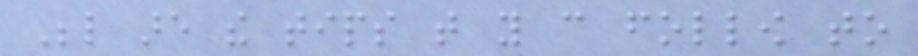Below are the tips that you can follow to
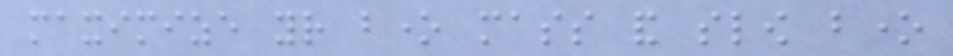maximize your bone mass and slow bone
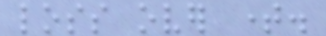loss over time.
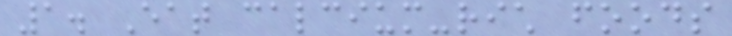1. Eat calcium-rich foods
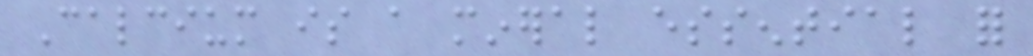Calcium is a mineral essential for
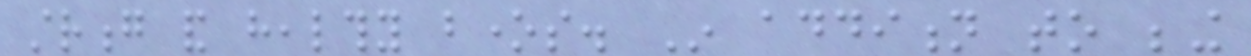strong and healthy bones. In addition to being
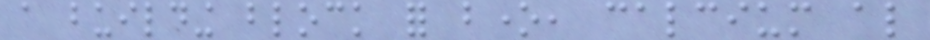a building block for bone, calcium also
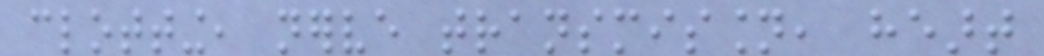clotting, nerve transmission, heart
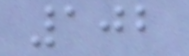102
